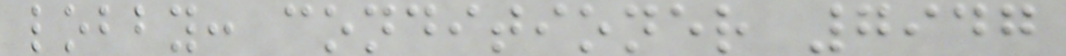lobby: conditioner 7947
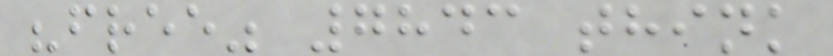"free" 7843 think
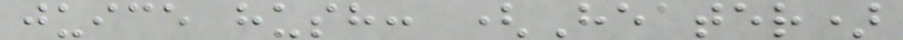juice hush: (Heater)
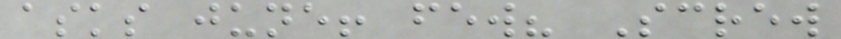asks june! few? Screw
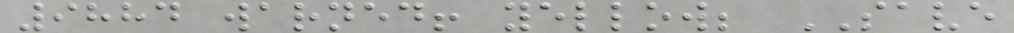9884 warned! yellow; SAVE
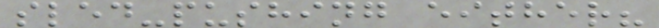sled-pushing either?
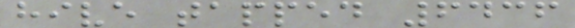hive tapped 6436
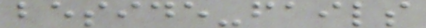beside-fails
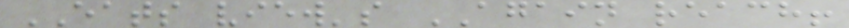EATS view's AGAIN reach!
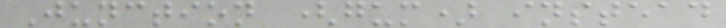Junction (gum) instead
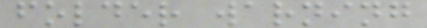folder warning
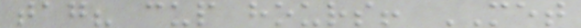tag? cup hours! MET
